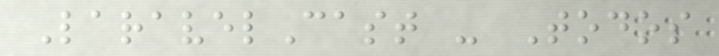LaravelCast - Todos
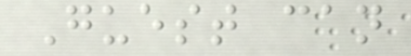Guest can
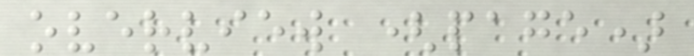overview (page)
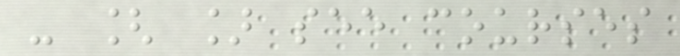- [ ] see courses
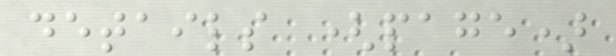details (page)
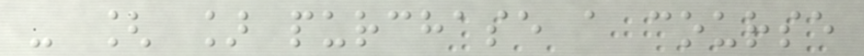- [ ] purchase a course
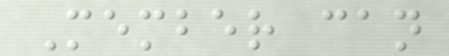Member can
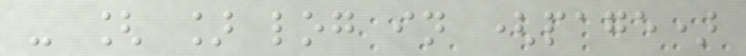- [ ] log in (page)
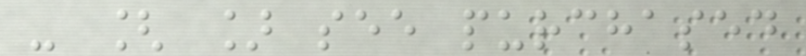- [ ] see purchased
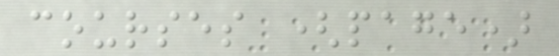courses (page)
